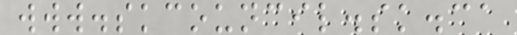www.skcouncil.sk.ca
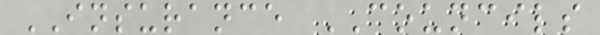INSURANCE COUNCILS
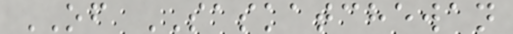OF SASKATCHEWAN
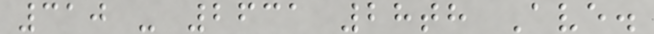310 - 2631 28th Ave.
